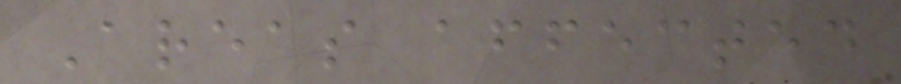Areas affected
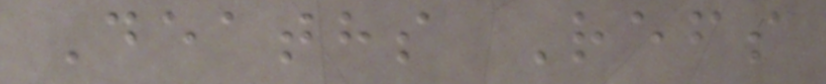Deaths Refs
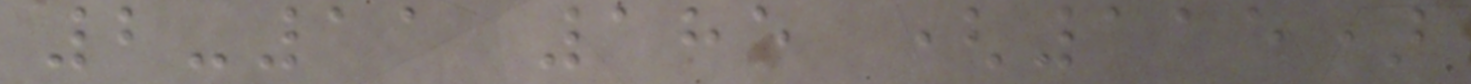2-11 185 (115)
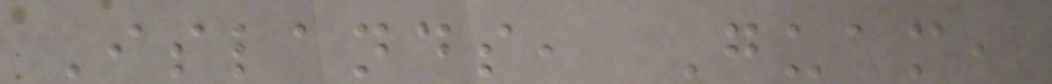Islands, Guam,
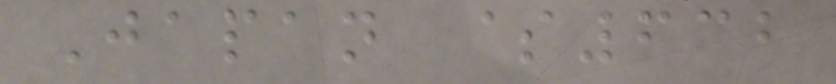Japan $632
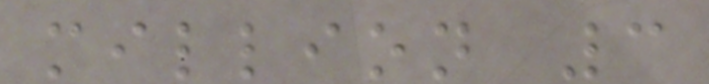million 3
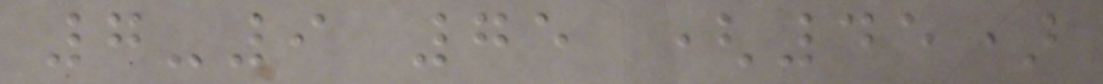7-9 75 (45)
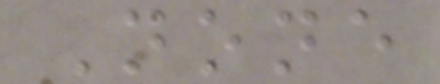None
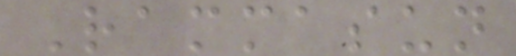Rammasun
